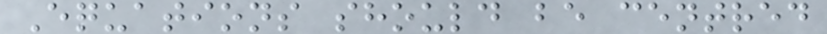Equations should be centred
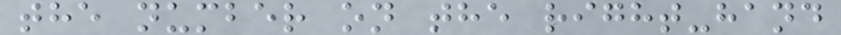the number on the right-hand
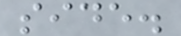side.
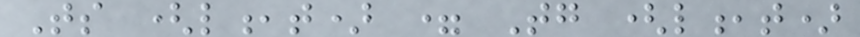Ts (l,t) = Tg (l,t)
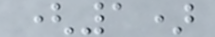(1)
